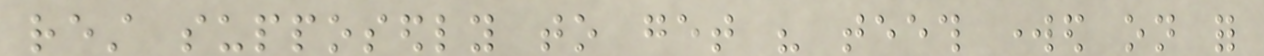rest supposedly to get his teeth worked on for
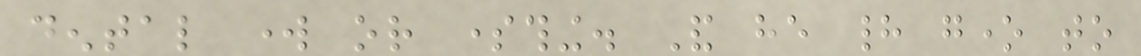dental work or something. And he had gone to
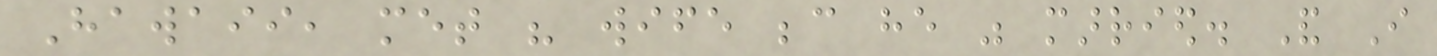Hawaii, met his wife because he was married. And I
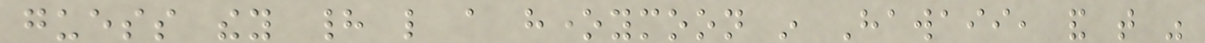guess they had like a honeymoon in Hawaii, and that was
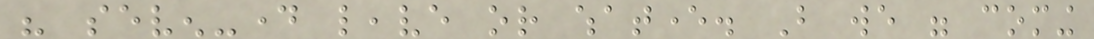his seven-day leave or whatever. But we were coming
